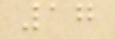17
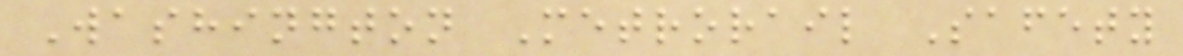Washington Metrorail Safety
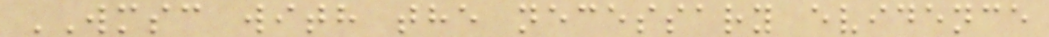WMSC with the necessary evidence
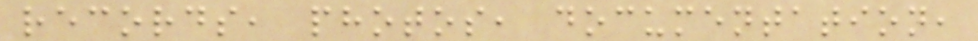records, photos, documentation,
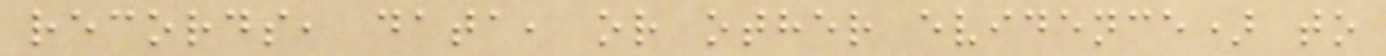records, data, or other evidence) to
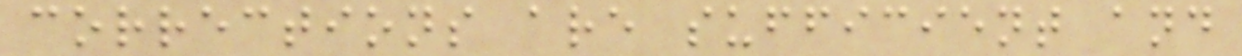corrections are sufficient and
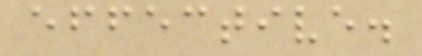effective.
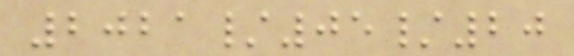2021/05/20
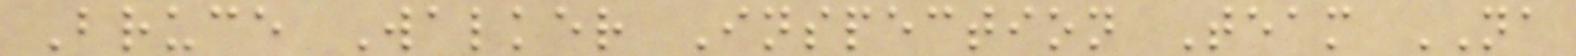Bruce Walker Inspection Team NA
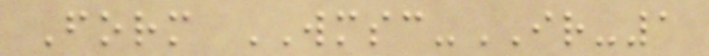Form WMSC-IR-1
